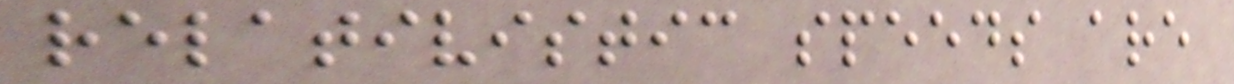relativistic speeds are
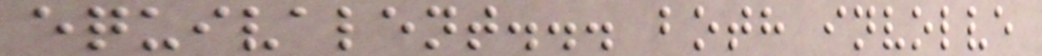equivalent... both involve
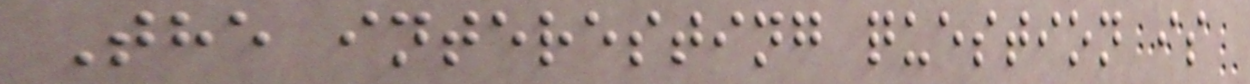The interesting question is
